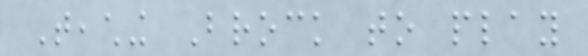Teaching Brock to play
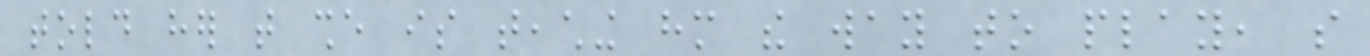told her that she is teaching him the way to play, so
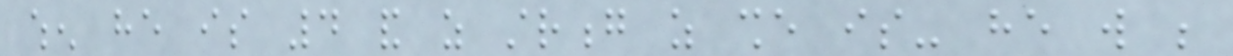when he is 4 and as strong as she is- he will be
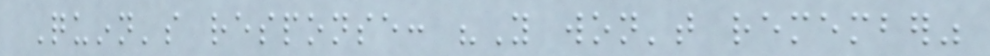Quinn's response: "You won't remember"
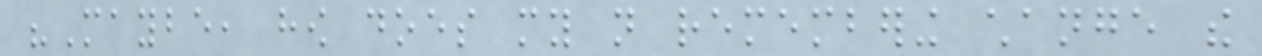"Maybe, how does my not remembering change the
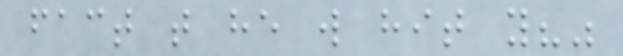fact that he will hit you?"
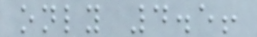only 4.5!
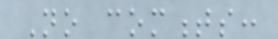No comments:
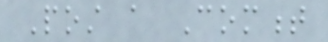Post a Comment
